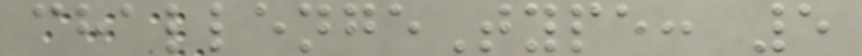challengeType: 5
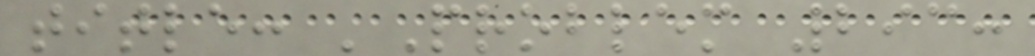title: 'Problem 293:
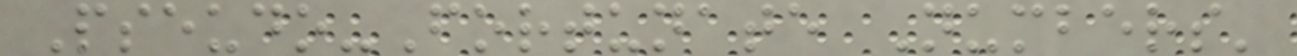Pseudo-Fortunate Numbers'
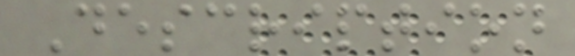Description
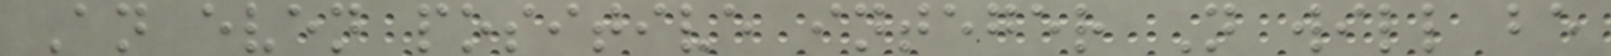An even positive integer N will be
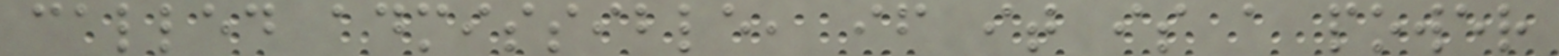called admissible, if it is a power
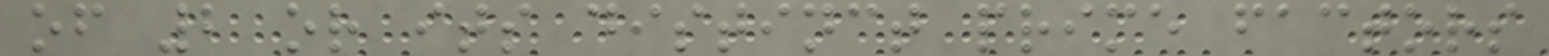of 2 or its distinct prime factors
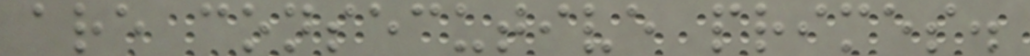are consecutive primes.
